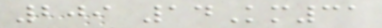209 14Km31
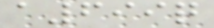a699q
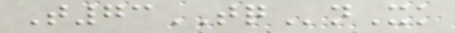T73TQnXk
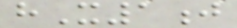hX1j
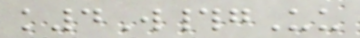k4W#gUu
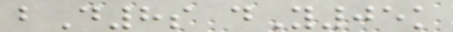bD8s dY05k
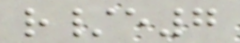r/e7
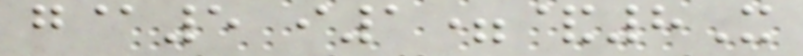g@5 i1=&8X
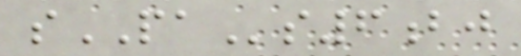sPAs6bj
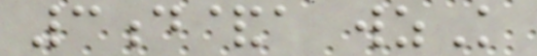3d&a wzK
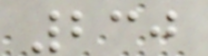230
